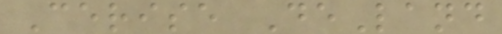Cerise DeLand
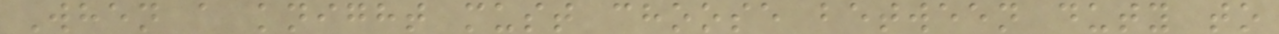When a knight must choose between duty to
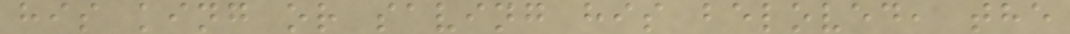his king or saving his beloved, the
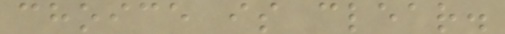choice is clear.
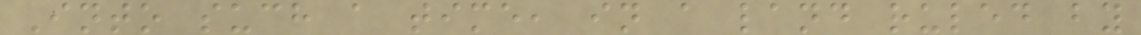Into such a time, in a land ruled by
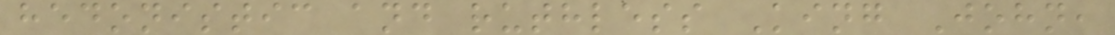hedonistic and ruthless King John,
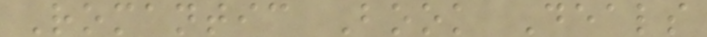Romantic Book Deals
